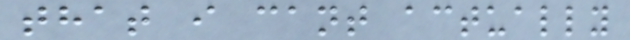that i cant actually
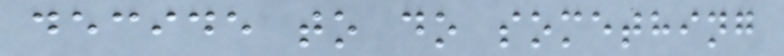decide to do something
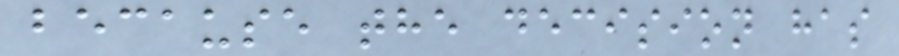because the decision has
